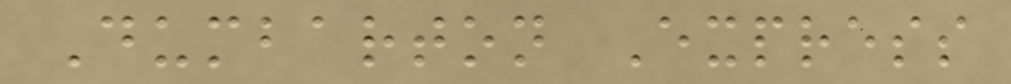Dumbarton Express
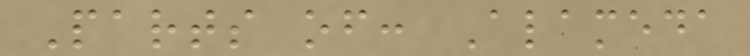Parts of: Alameda
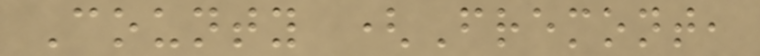County (Fremont,
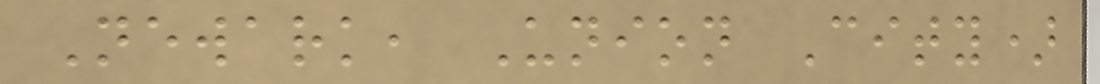Newark, Union City)
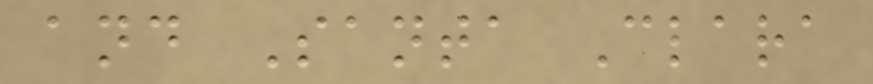and Santa Clara
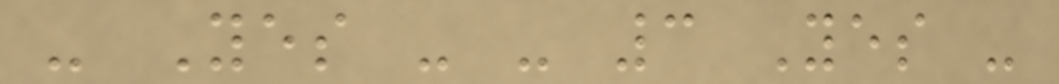- Yes - - 3 Yes -
